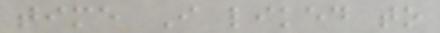time I liked to
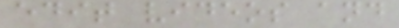edit videos and
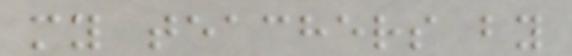my teachers by
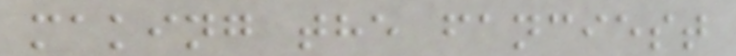making the fanciest
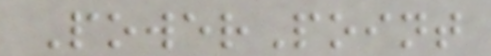PowerPoint
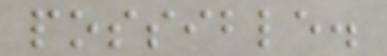possible.
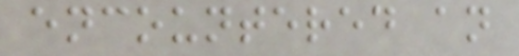encountered an
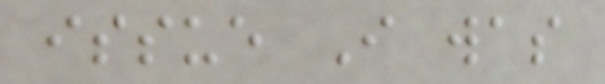issue I was
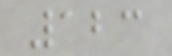123
